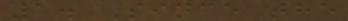1. Since the
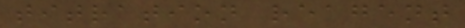titration reagent
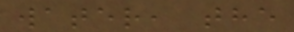water, the
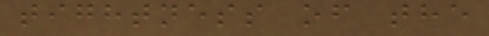tightness of the
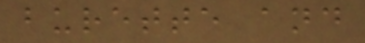burette and
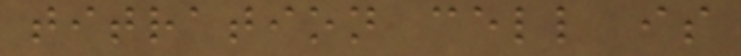titration cell is
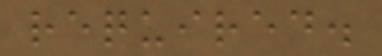required.
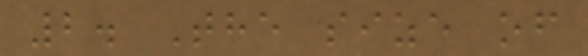2. The size of
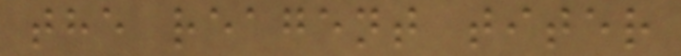the reagent titer
